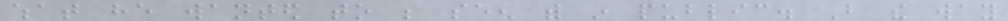what he wanted to be seen with in public. But the way
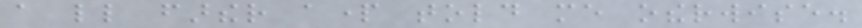a little farther apart told me otherwise.
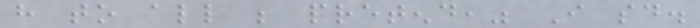have to all be pretend," I said.
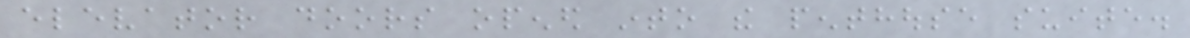elevator doors opened into the penthouse suite.
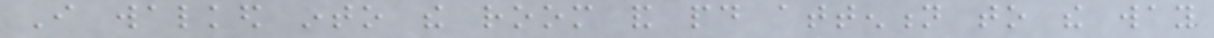I walked into the room and paid attention to the way
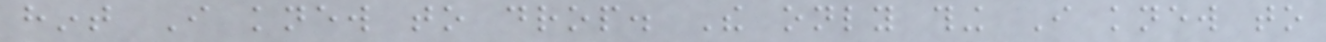hint I knew to drop. The only thing I knew to
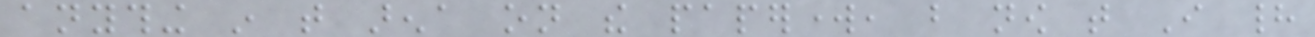anything in that arena on the paperwork, but now that I had
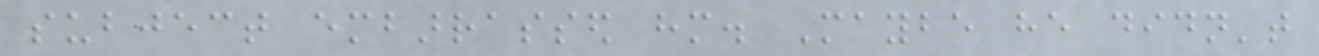subject embarrassed him. Maybe he didn't
